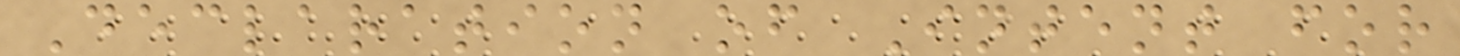Declaration of Intent for
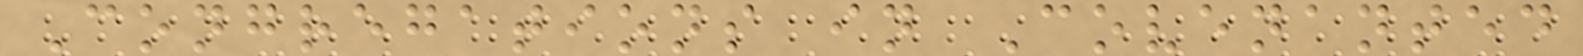Congregations in Covenanted
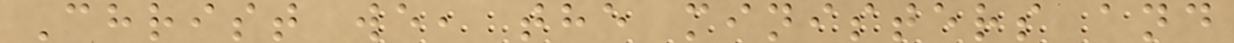Christ we, the ministers and
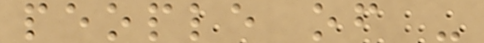people of -
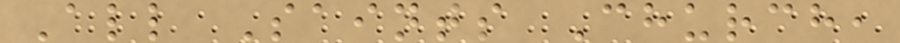All Saints Church,
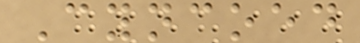Cyncoed
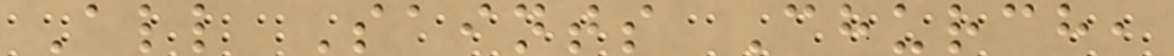All Saints Church,
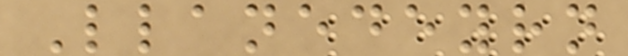Llanedeyrn
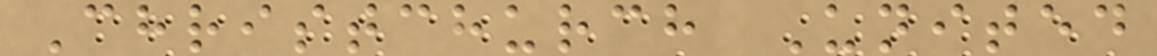Christchurch United
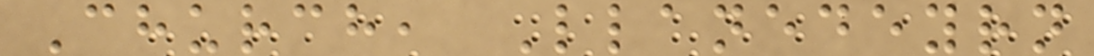Church, Llanedeyrn
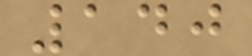140
